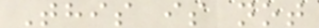This is not
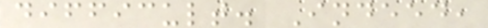difficult. Indeed,
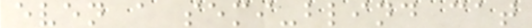even a semi-blind cat
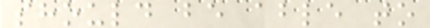should be able to
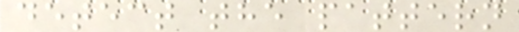detect the pattern
